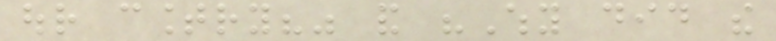our country?" and "Why did the
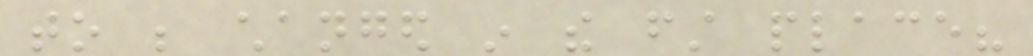to be changed in the first place?
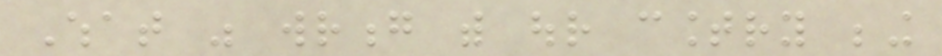What was wrong with our country being
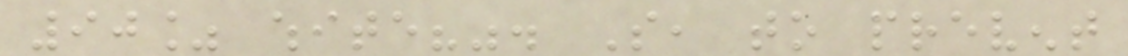90% white?". So, to prevent
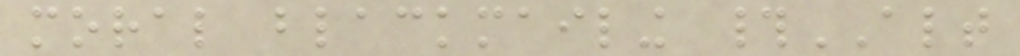moral blackmailing #ALT
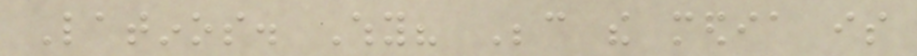Latinos. Why? Because the media is
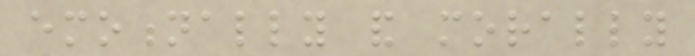emotionally and morally
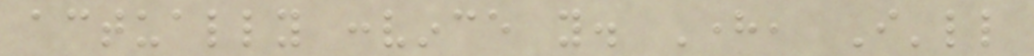actually convince you. Here, I'll
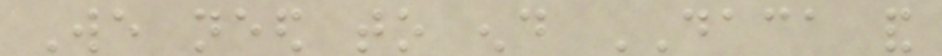We need to end DACA and
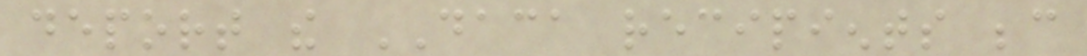deport the DACA recipients because
